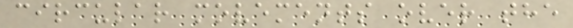circular movements over the
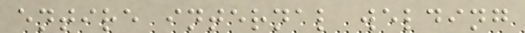entire internal welding
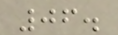06.
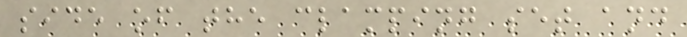side of the clamping set and
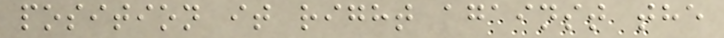position it right against the
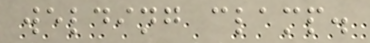welding clamp.
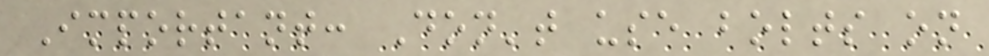Important: Don't use bolts on
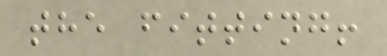the fitting!
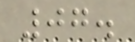07.
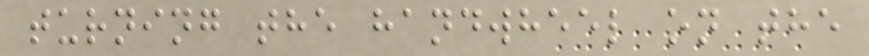turning the handwheel on the
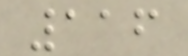116
